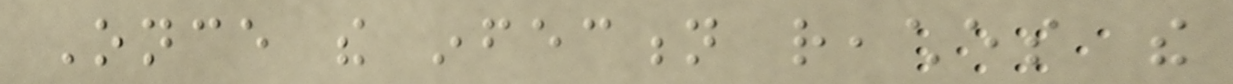Once the infection reaches the
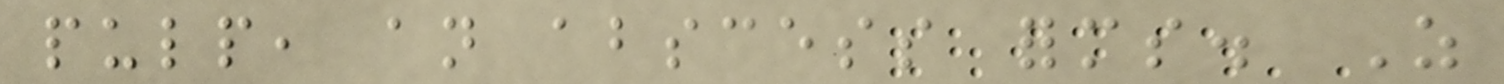pulp, an abscess forms. As
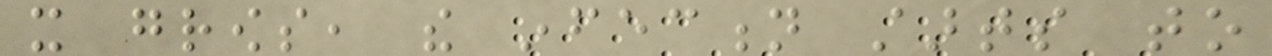it grows, the infection starts to
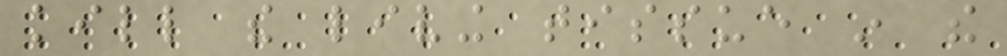kill the living tissue in the
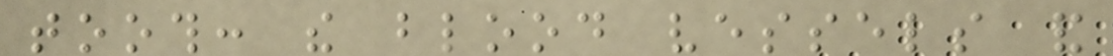tooth: the blood vessels and
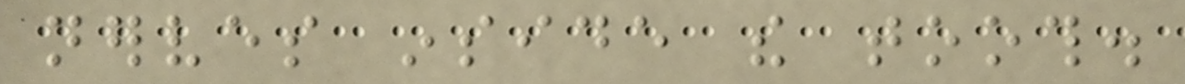nerves inside the tooth.
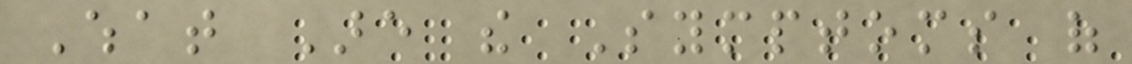What Are the Symptoms of
